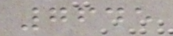7645
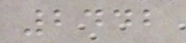2442
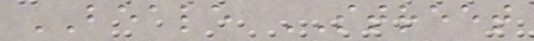BEALE STREET
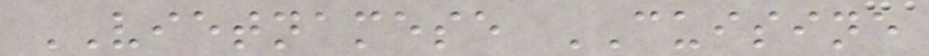VIETNAMESE CUISINE
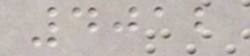4012
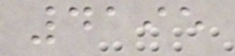4195
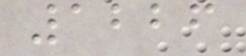1226
